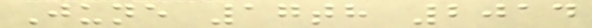June 17th 2014
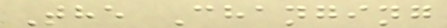The Changing
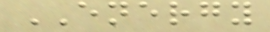ENERGY
